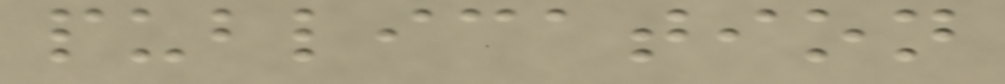publication
